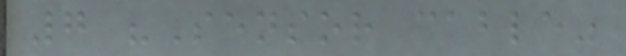7 "Sensor cable"
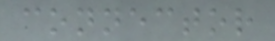connector
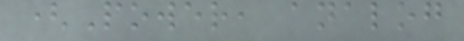(Power, analog
